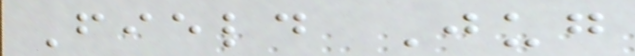Field Jug
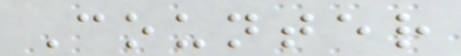Counter
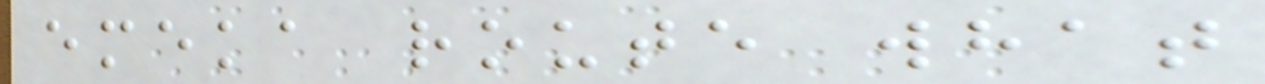emeka route what
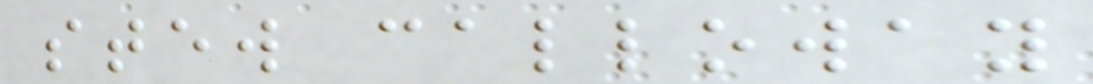stew calloway
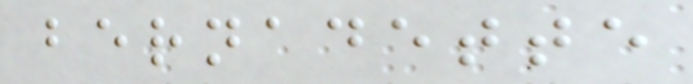bernadette
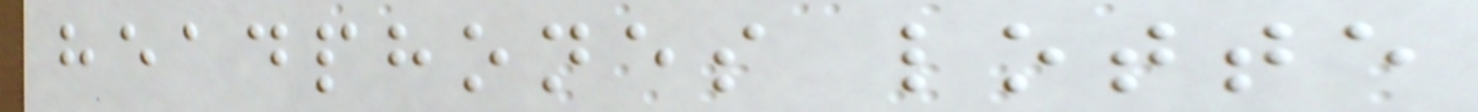headphones lotte
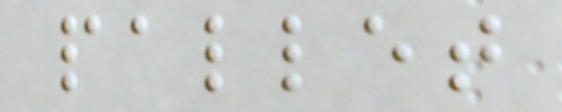pallet
